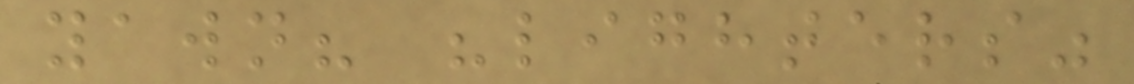yawn? "lighters"
